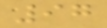97
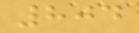804
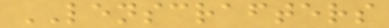LENSCRAFTERS
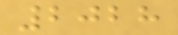2028
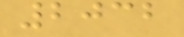2032
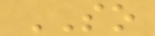SO
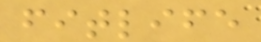fitlife
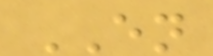EN
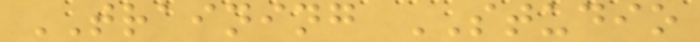TRAINING STUDIO
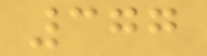377
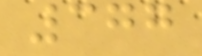377
